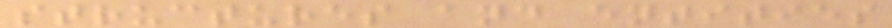structures and entities
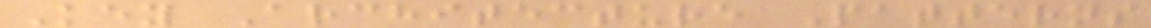Key Architecture Patterns
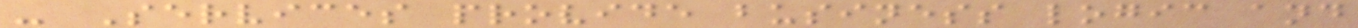- Services provide business logic and
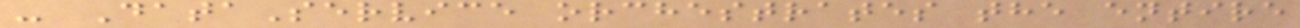- DataService orchestrates the entire
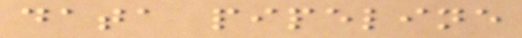data pipeline
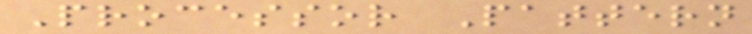Processor Pattern
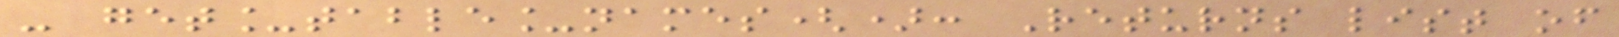- get_table_names(): Returns list of
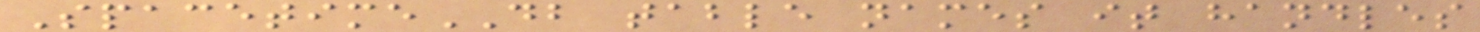SpacetimeDB table names it handles
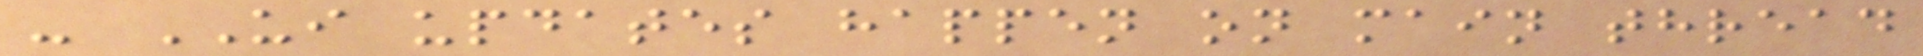- UI updates happen on main thread
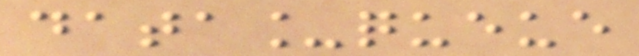data_queue
